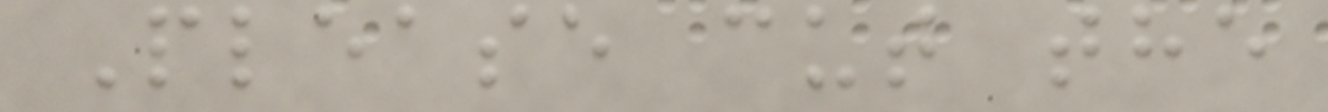Please cut the
